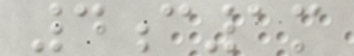4c1m
